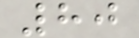80
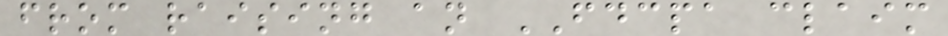from raising an FDCPA claim
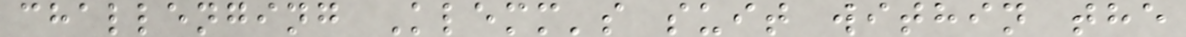challenging Klemm's suit within the
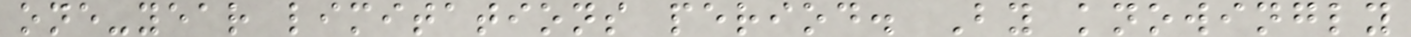one-year limitations period. By knowingly
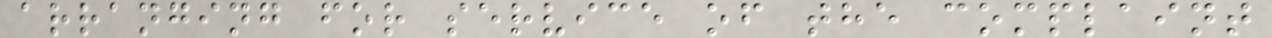arranging for service of the complaint
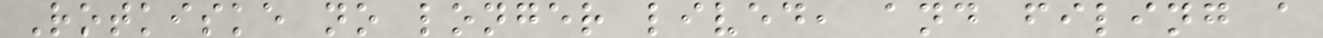Rotkiske no longer lived, and filing a
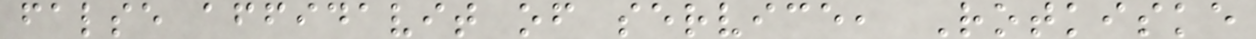false affidavit of service, Rotkiske
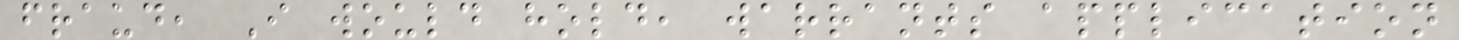fraud, I would hold, warrants application
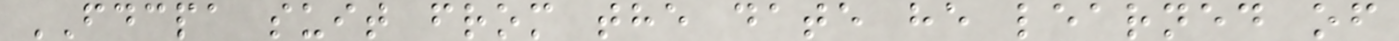FDCPA suit from the date he learned of
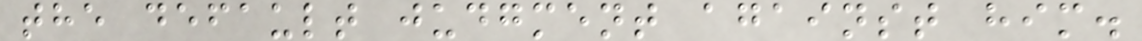the default judgment against him.
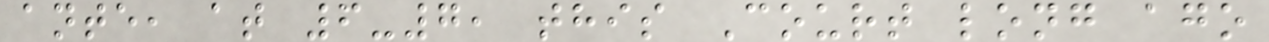ante, at 6-7, this Court long ago
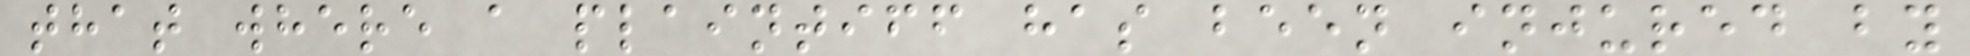that where a plaintiff has been injured by
